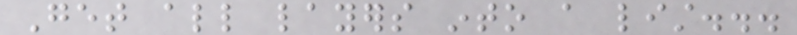Get all layers into a list...
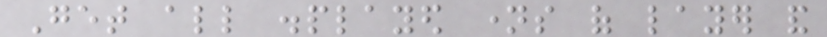Get all displayed names of layer and
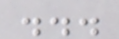...
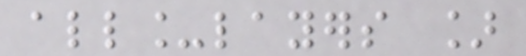all_layers ]
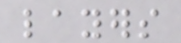layers
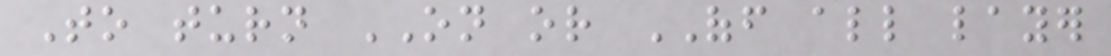To turn ON or OFF all layer
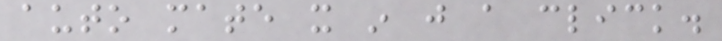auto mate it in just a click.
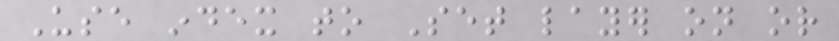Use index to Set layer on or
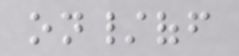on/off
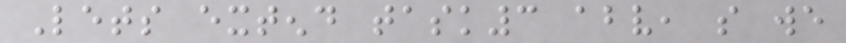Lets extend task3 above, so we
